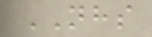NHS
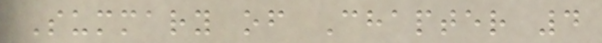Summary of Chapter 4
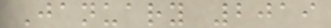January 2019
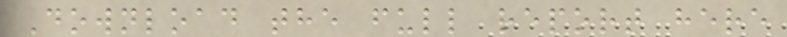Download the full report here
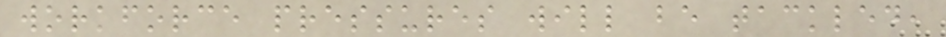workforce pressures will be tackled,
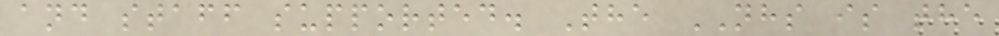and staff supported. The NHS is the
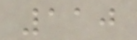110
